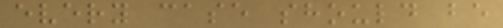every case should be
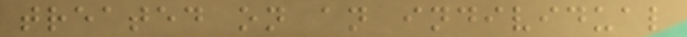treated on an individual
